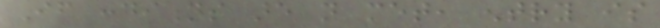If conditions are not met, entry is
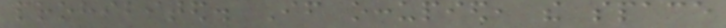prohibited. If occupied, the space
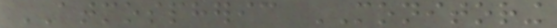ATMOSPHERIC MONITORING
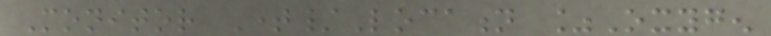Monitor Time/Location %Oxygen
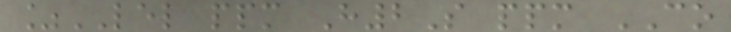%LEL ppm H2S ppm CO
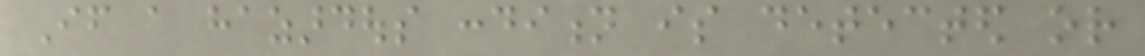If a hazardous condition is detected or
